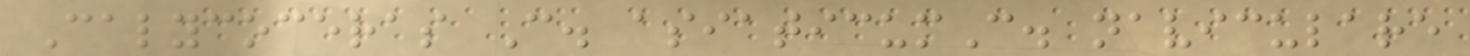Calycoceras C. asiaticumC. naviculare
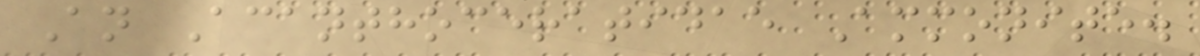An Acanthoceratidae Ammonite.
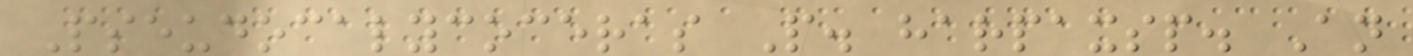Pseudocalycoceras P. harpaxsp. An
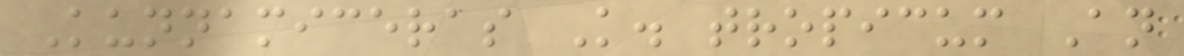Kunnamiceras K. tropicum An
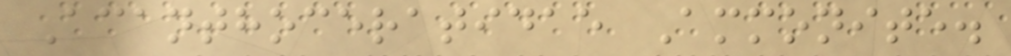Acanthoceratidae Ammonite.
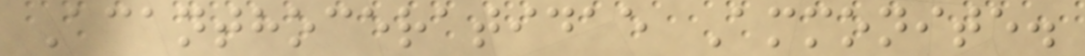Acanthoceratidae Ammonite.
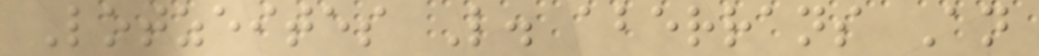Lotzeites L. aberrans An
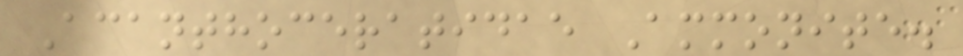Acanthoceratidae Ammonite.
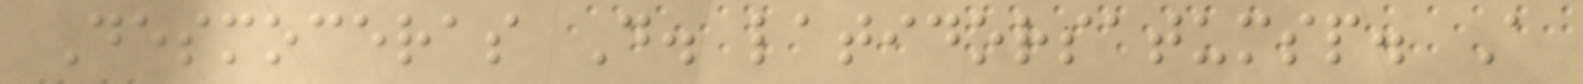Desmoceras D. latidorsatumsp. A
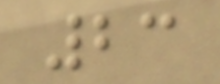23
